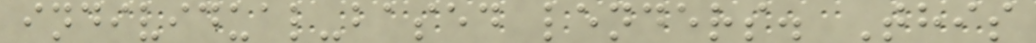individual-based lenders. This
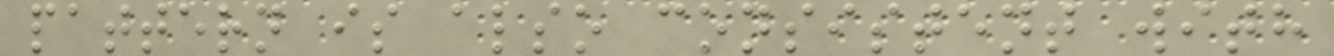pattern is also consistent with
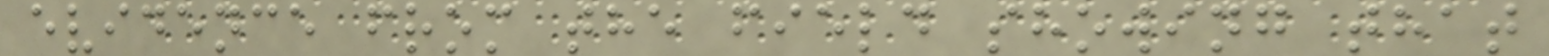evidence from the field showing that
